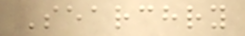Searchry
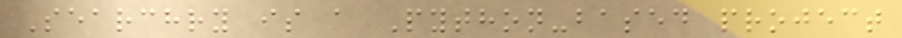Searchry is a Python-based project
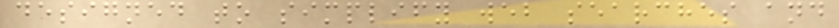designed to simplify web searches and
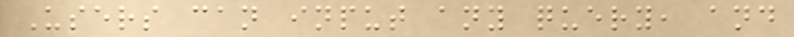Users can input any query, and
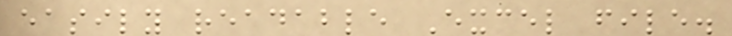easily readable Excel file.
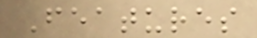Features
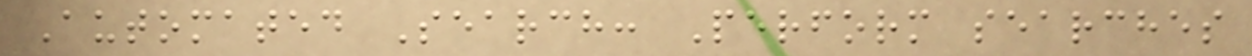Automated Search: Perform searches
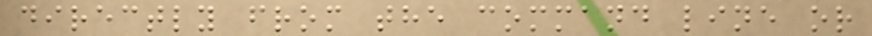directly from the command line or
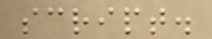script.
